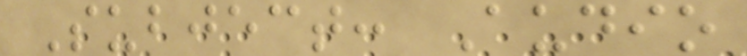Subject: Audio
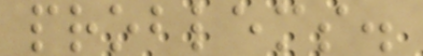problems.
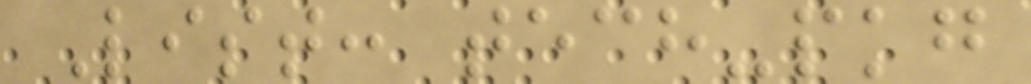List: tech-pkg
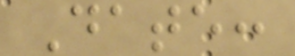Date:
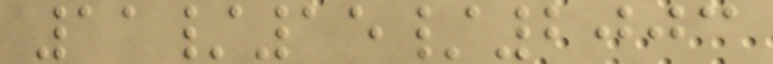11/15/2003
